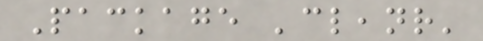Package 'cleanr'
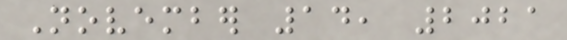November 14, 2021
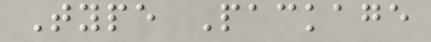Type Package
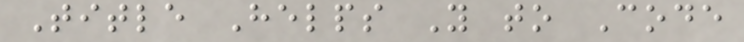Title Helps You to Code
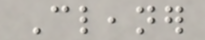Cleaner
